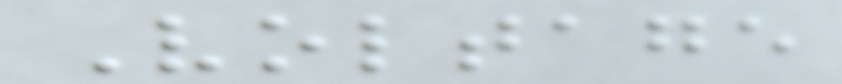Voltage
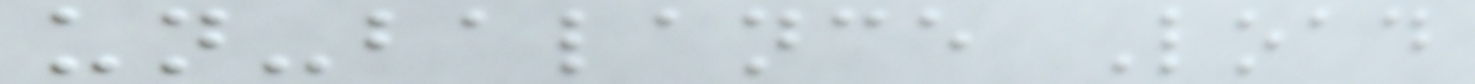un-balance Load
